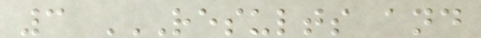3 RESULTS AND
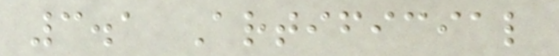3.1 Artificial
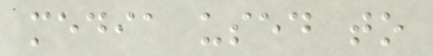media used to
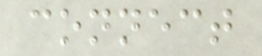connect
